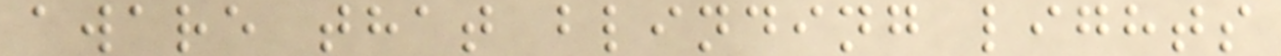aware that blinding lights
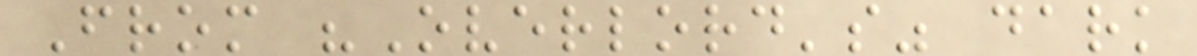From "Overlord's" dark
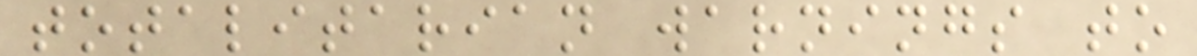totalitarian warnings to
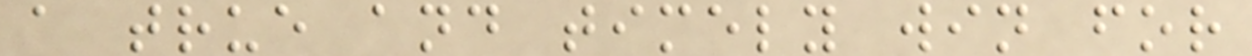a true and timely win for
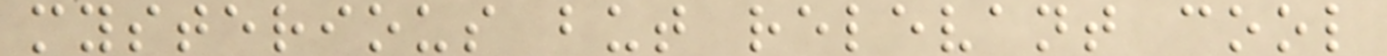mysterious but relevant cool
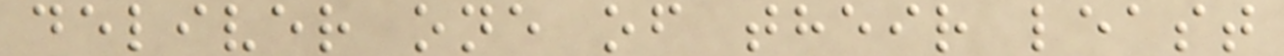deliver one of their least
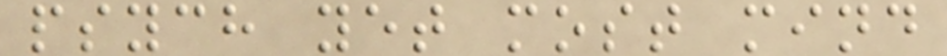psych yet most mind
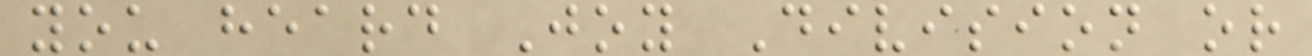you heard Joy Division or
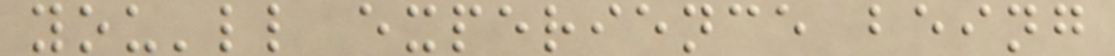you'll experience being
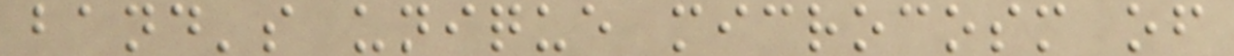band's unique microcosm of
